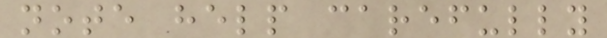note help carefully
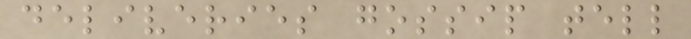deliveries gossip tell
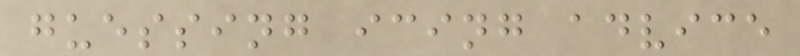guessing icing advice
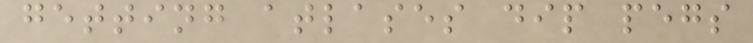getting atlases dip pegs
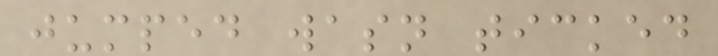jumped wasn ticked
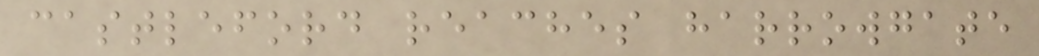castleford reaches harrowgate
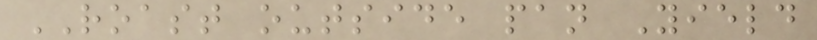ROAST outside pan Yield
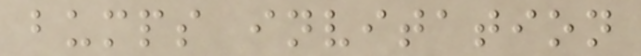bumps invitation
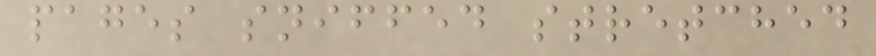pages sniffed stretched
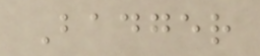Badger
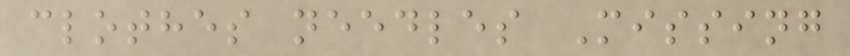clothes needles Missing
